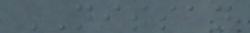NISSAN
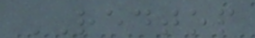REDTOP
